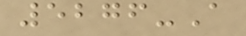5276-A
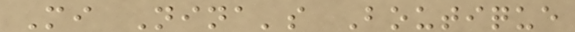Mi Nina's Boutique
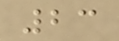23
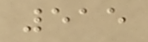515
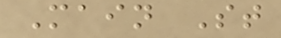Main St
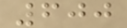600
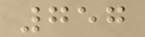757
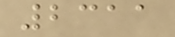2311
